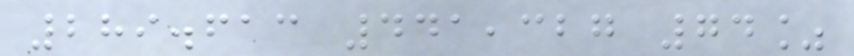289.613 441,327 74%
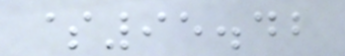$95.42
